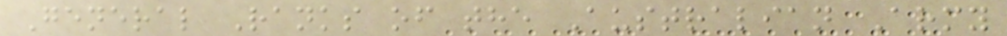General Ranks of the Australian Army
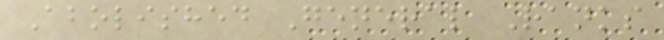Abolished General Ranks
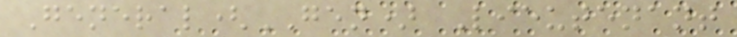General(GEN) Lieutenant
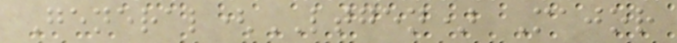General(LTGEN) Major
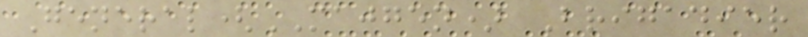General(MAJGEN) Brigadier
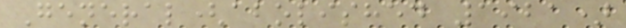General(abolished 1921)
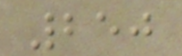250
